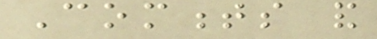Comments and
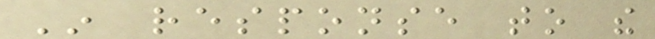In response to the
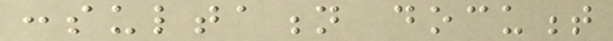consultation document
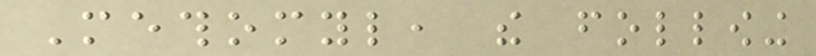Methomyl, the following
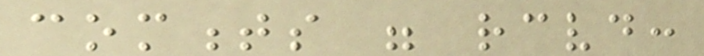comments were received:
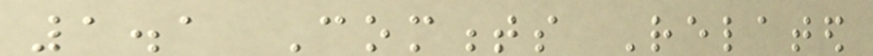1.1 Comments Related
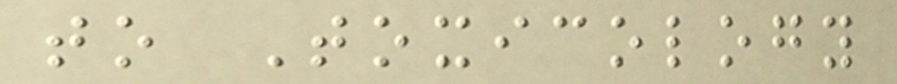to Toxicology
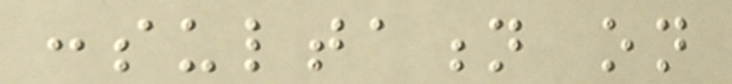consultation on
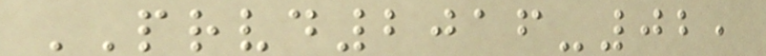PRVD2016-02,
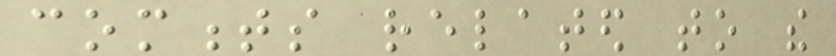comments related to the
